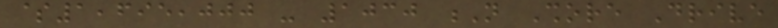$1,695,000 - 1030 N Shore Drive
